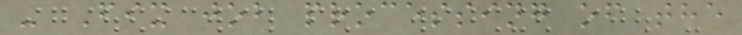- Fix job processing of the
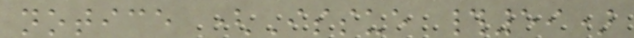notice (Issue #59)
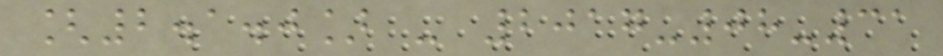[2.1.0] - 2017-08-31
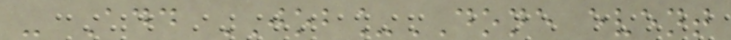- Add JOB_DONE event
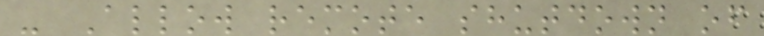- Allow remote shutdown of
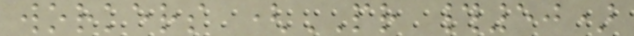workers (PR #50)
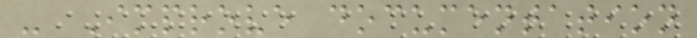- Improve documentation
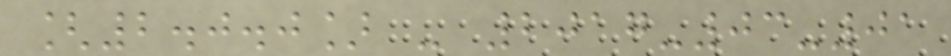[2.0.0] - 2017-03-01
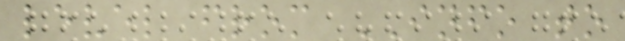level from INFO to
